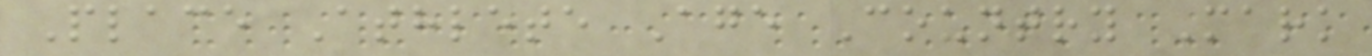Place Athlete Age Country Mark
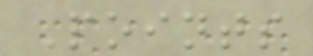Points
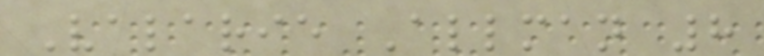Valarie Allman 8
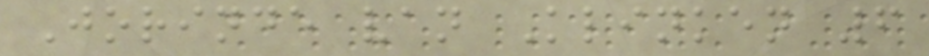Jorinde van Klinken 6
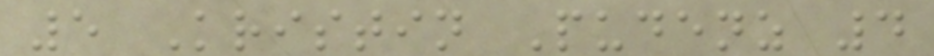5 Kristin Pudenz 4
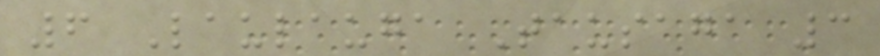6 Laulauga Tausaga 3
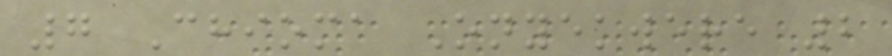7 Chioma Onyekwere 2
